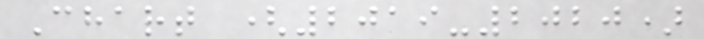Chart (2019-2020)
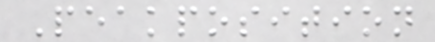Peakposition
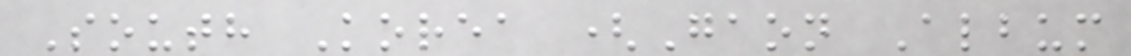South Korea (Gaon Album
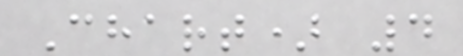Chart) 4
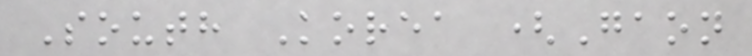South Korea (Gaon
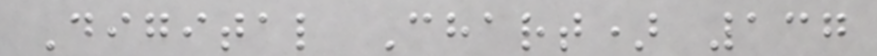Digital Chart) 137
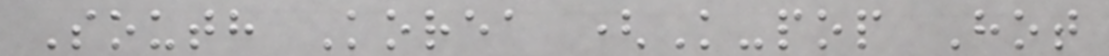South Korea (K-pop Hot
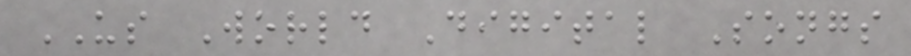US World Digital Songs
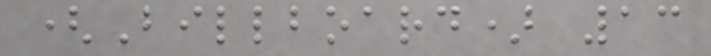(Billboard) 13
